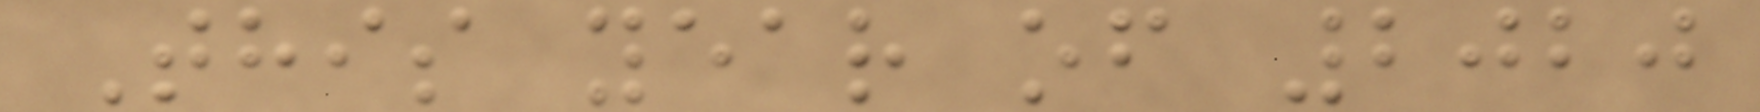This year of 2020
